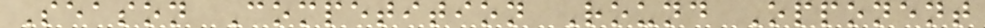Season Competition Round Opponent
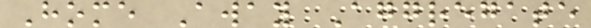Home Away Aggregate
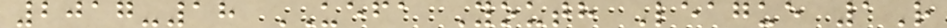2017-18 UEFA Youth League 1R
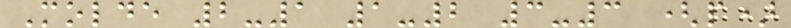Molde 2-1 1-2 3-3 (p)
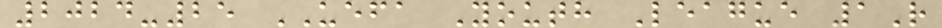2024-25 UEFA Youth League 1R
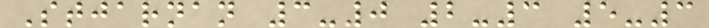Stjarnan 3-0 2-3 5-3
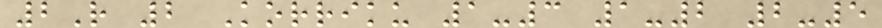2R 2 Korriku 1-3 1-2 2-5
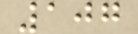107
